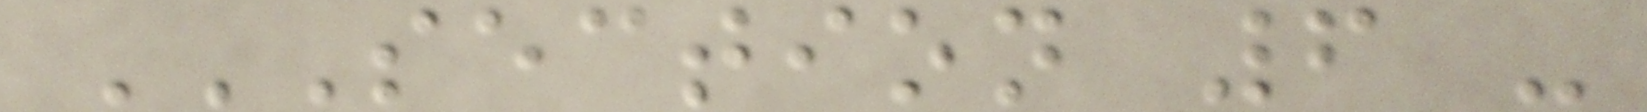SECTION 6 -
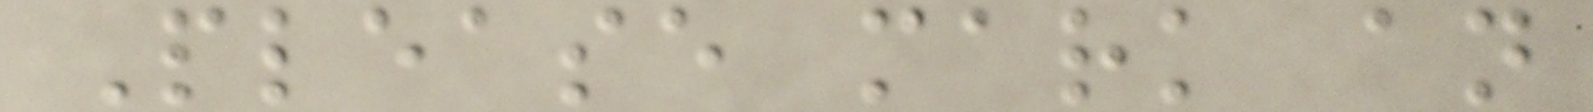Please mark an
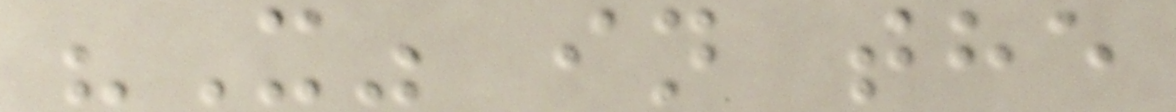"X" in the
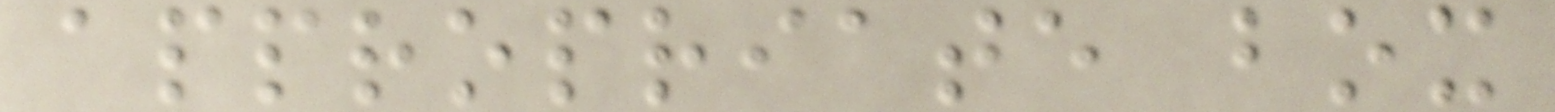appropriate box
